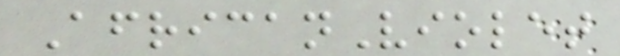AfricanViolet
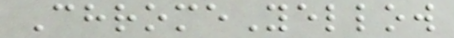ChromeYellow
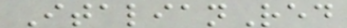ItalianRed
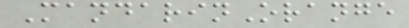MandarinOrange
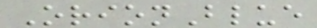OrionBlue
